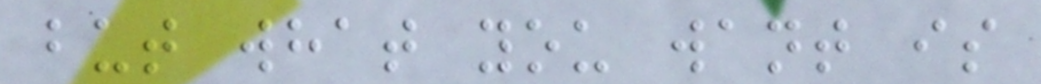but what you want is
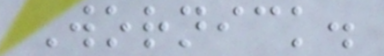Wornick.
